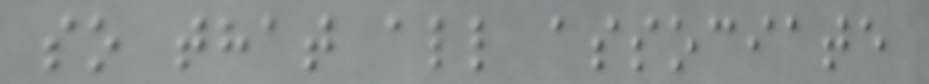so that all associate
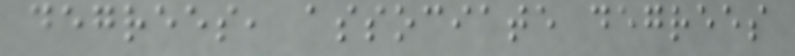degrees, associate degrees
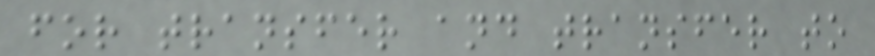for transfer and transfer to
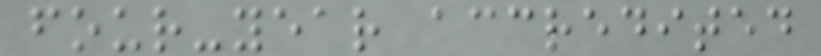four-year accredited
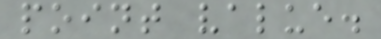point value.
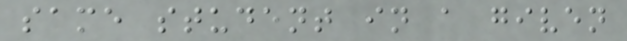same student in a given
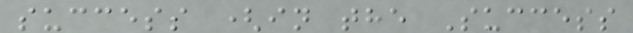success (in the Success
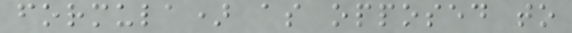formula) as opposed to
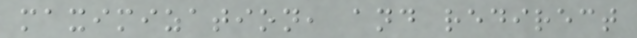maximization, and redirect
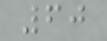60
